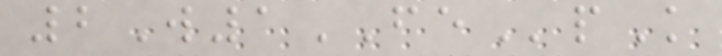2W1FEpK
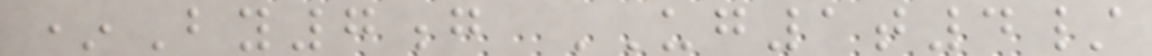*By7g UG1t4/
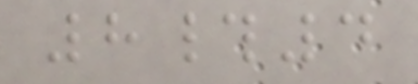8#4
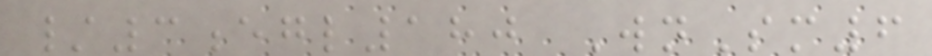/3egl180 WnSm6
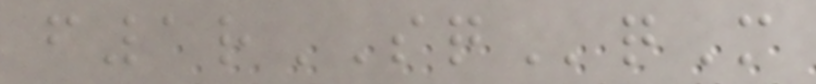f1rSQqM
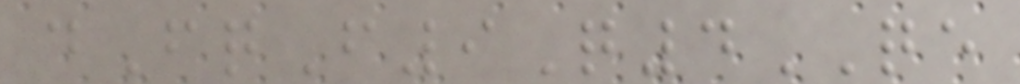dFqF9Q4QE
